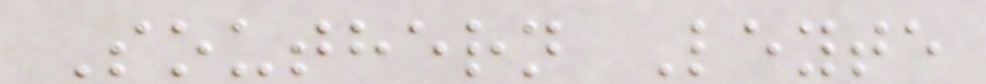Southern Leyte
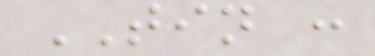TIN :
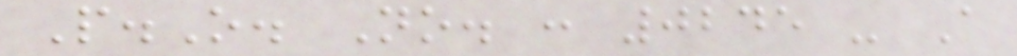P.O. No. : 0245 - A
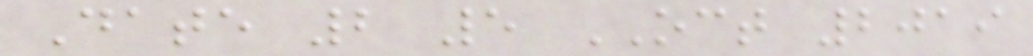Date 2 5 OCT 2019
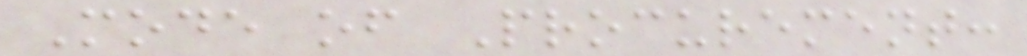Mode of Procurement:
